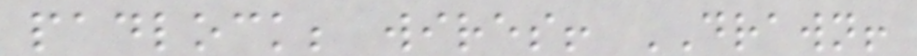padlock; wires! DRAWN!
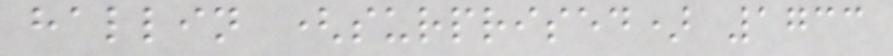hallin (surprised) 1733
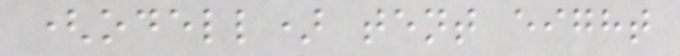(odell) tent eight
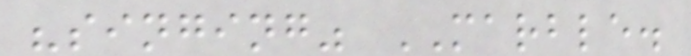"singing" MARBLE.
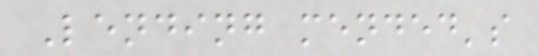Lending mended's
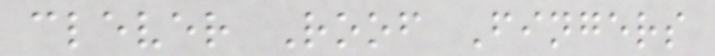clever Roof Fingers
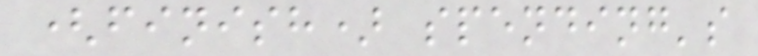(finish) spending's
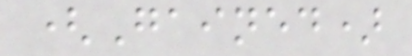(Gained)
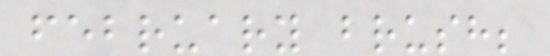february brush;
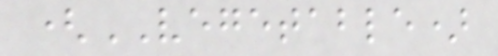(VEGETABLE)
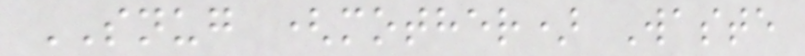SNUG (mother) Waste
